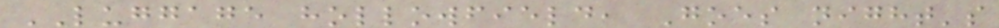LUGGAGE hollowfield, Goes night's
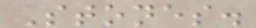Stones.
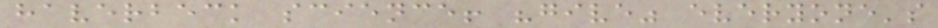haverbeck science! "give" everyone's
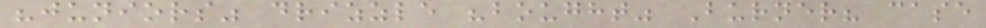"juniors" drizzle "bought" Burner? case
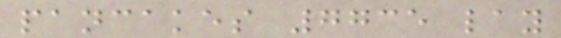pancakes 7735 lay
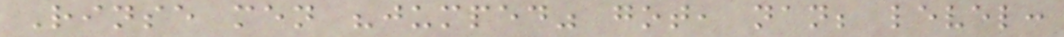Rinse men "jumped" got, nan; level:
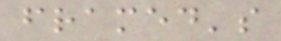framed's
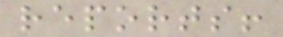reports!
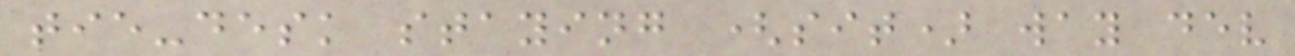tie-desk staying (sit) way dev
